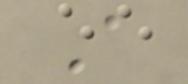A
